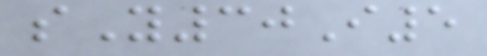sY30I5
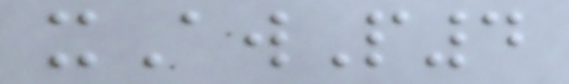xAwP4
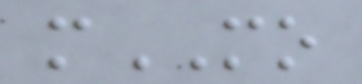mMO
